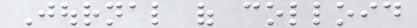Journal of colloid
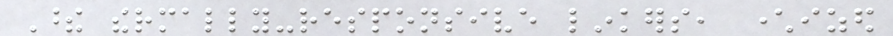These thermally-responsive linkers, characterized
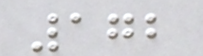172
